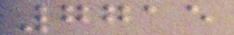7715
